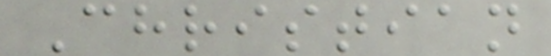Christian
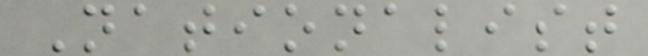Nationalist
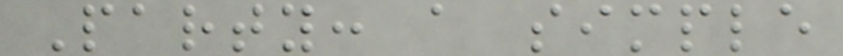Party: a simple
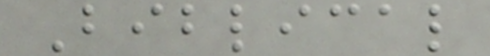Biblical
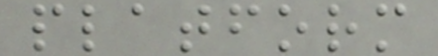platform
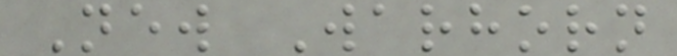New Warhorn
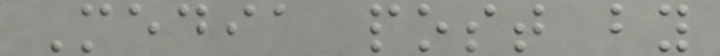Media post by
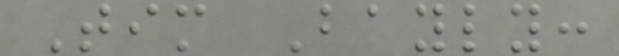Tim Bayly:
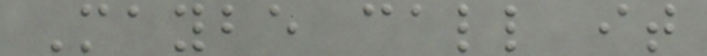Maybe call it
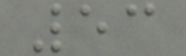53
